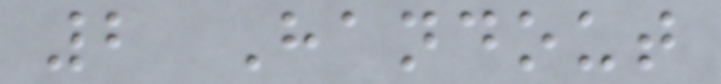2 Handout
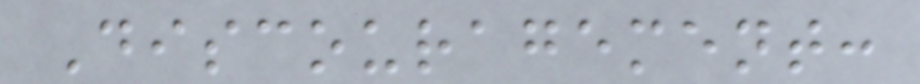Discouragement:
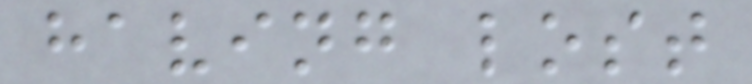having lost
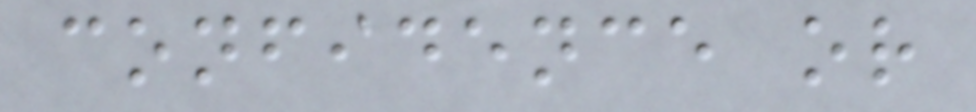confidence or
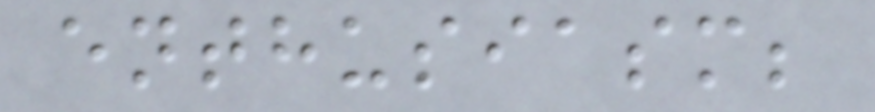enthusiasm;
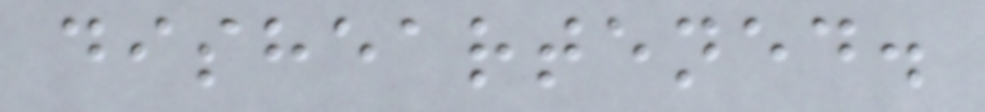disheartened.
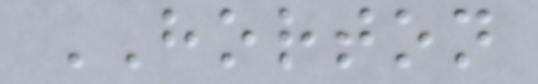HORTON
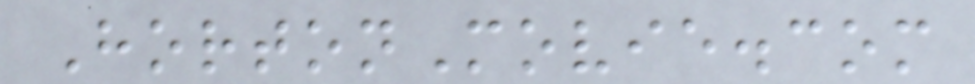HortonMovie.com
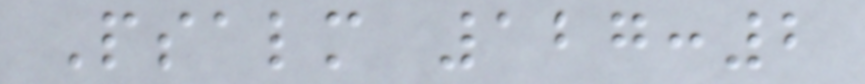Psalm 127:2
